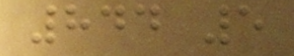844 5
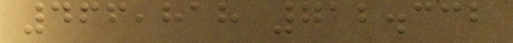466,818 712.332
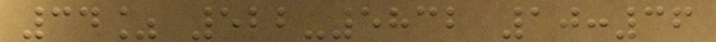34% 522-5832 10:36
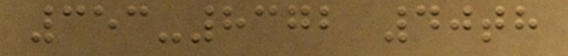353-8372 40th
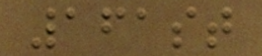161st
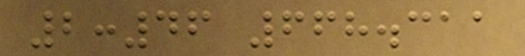2:46 668.311
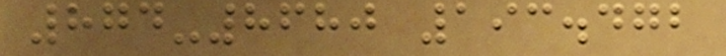874-8680 193.472
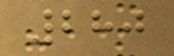280
